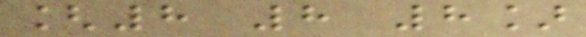[8 8 8]
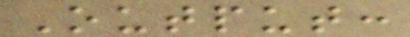Output:
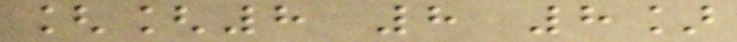[[8 8 8]
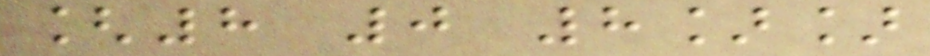[8 0 8]]
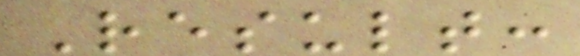Result:
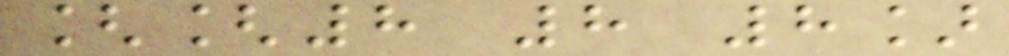[[8 8 8]
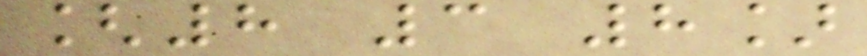[8 3 8]
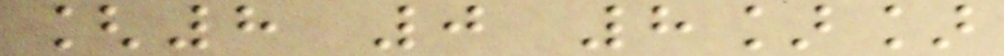[8 0 8]]
